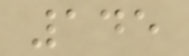145
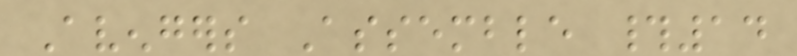Avengers Assemble #14
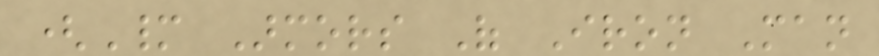(Many Armors Of Iron Man
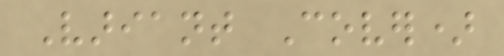Variant Cover)
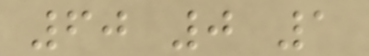60 0 1
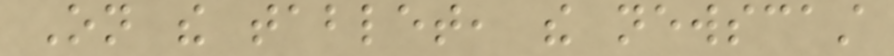On the tablet, the newscast
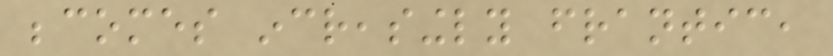becomes increasingly frantic,
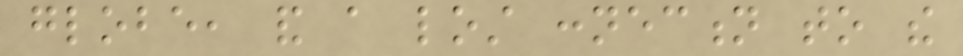globe, and a lost connection to the
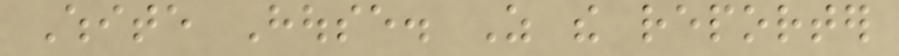White House. As the reporter
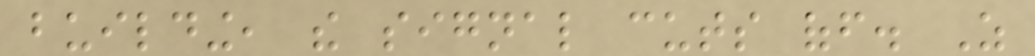building, the signal cuts off. As
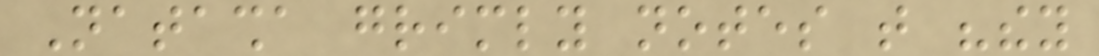Natasha grimly notes that "they
